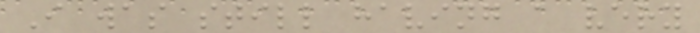I was still having a very
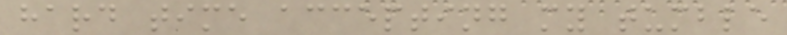hard time accepting my tumble
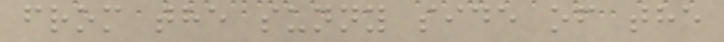from the sunny side of the
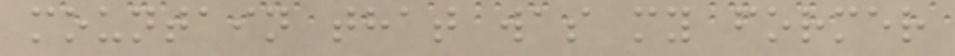mountain that was my former
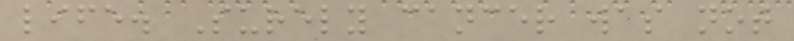life. Surely cancer was not
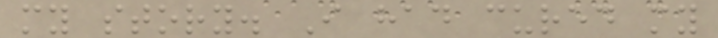my story. I had cured my
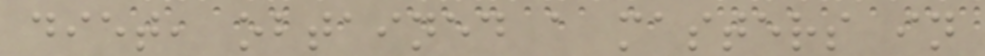diet, obtained a masters in
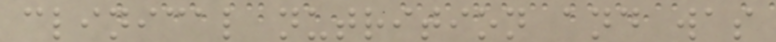clinical nutrition and was
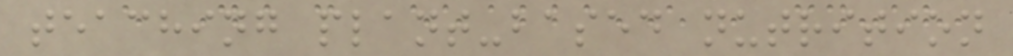teaching plant-based nutrition
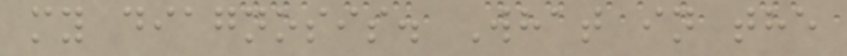my diagnosis. What in the
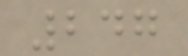247
